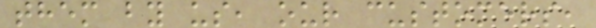them by us, our customers,
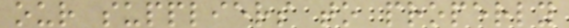our suppliers to properly
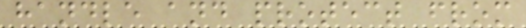handle and protect from
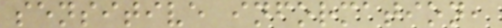sensitive information,
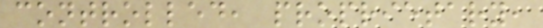controlled, proprietary,
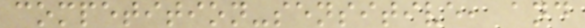competition-sensitive, and
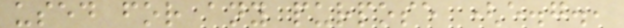used for any purpose (e.g.,
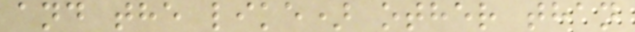and the like) other than
